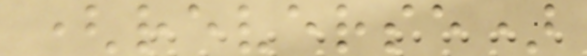(reverse)
